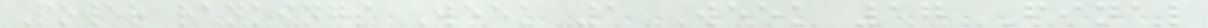Power rankings Week 1 Week 17 Final
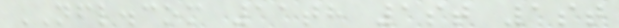NFL.com 11th 1st 1st
